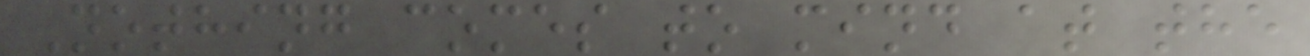Nothing comes to mind at the
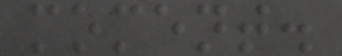moment.
